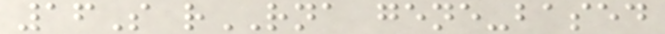16S rRNA gene-based
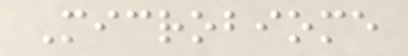Microbiome
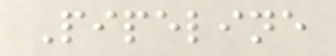Pipeline
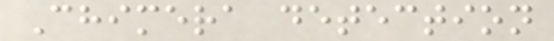Chimera detection
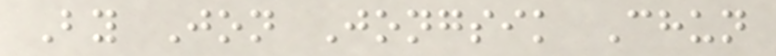By Jon Jongsik Chun
